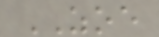ZOE
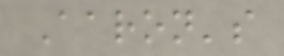Aaron's
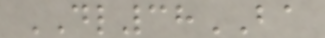DL38BA
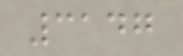3147
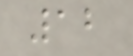12
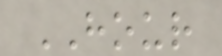HOUR
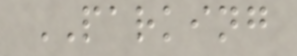PARKING
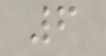6
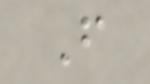F
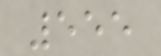555
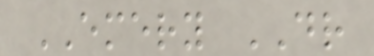EMERY DR
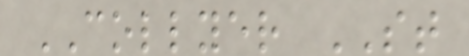COLLYER ST
